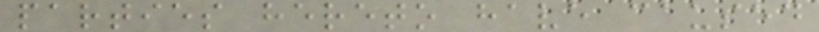parties hereto have caused
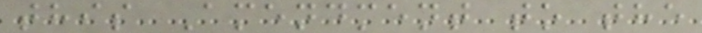this Amendment to the
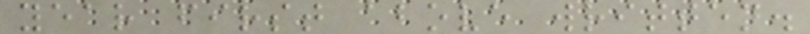year first above written.
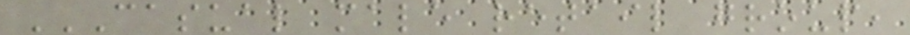CASUAL MALE RETAIL GROUP,
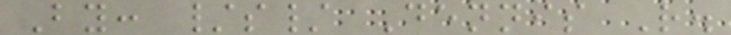By: /s/ Dennis R.
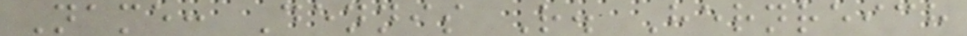Name: Dennis R. Hernreich
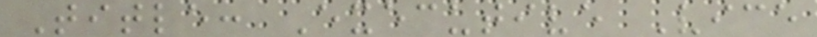Title: Executive Vice
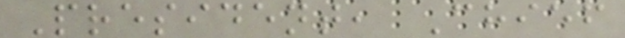President, Chief
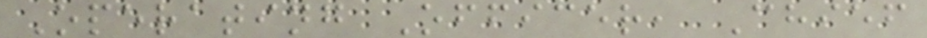Operating Officer, Chief
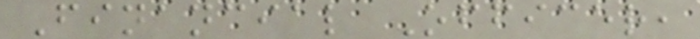Financial Officer,
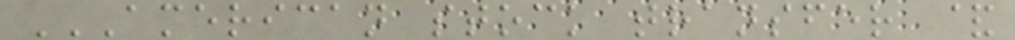AMERICAN STOCK TRANSFER &
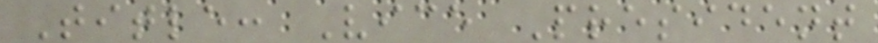Title: Vice President
